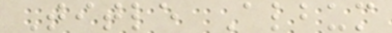Title Album
